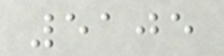5105
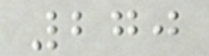270
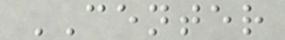CENTER
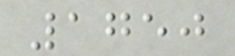1750
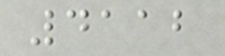4112
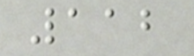112
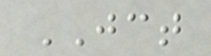JCT
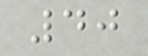40
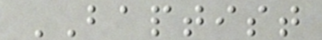BAPTIST
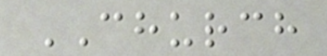CHURCH
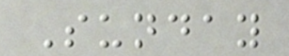Sunday
